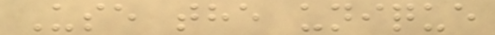Use the unique
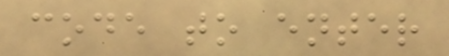code to enter
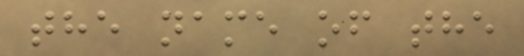the name of the
